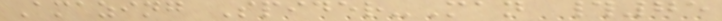Amazing Spider-Man #75
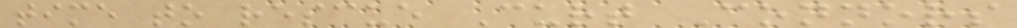time to rescue Curt Connors
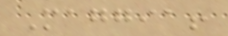Maggia!
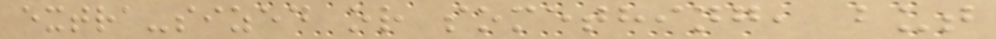extra-sized or something, but
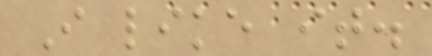I like it.
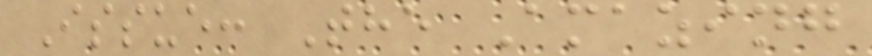Issue: The Amazing
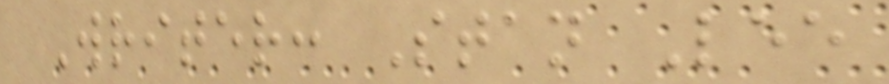Writer: Stan Lee
